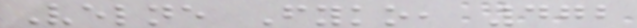Velne Fyko, 472
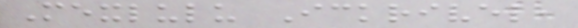Mexlulu Ickrivel,
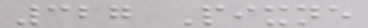327 Pixne
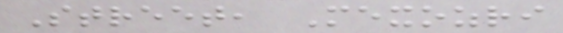Street, Mexozri
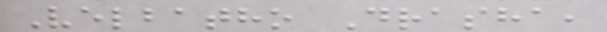Velbatho Drasha,
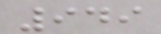949
